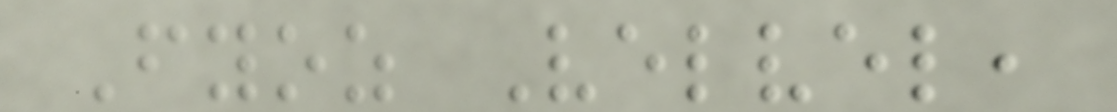Fyoz Velvel,
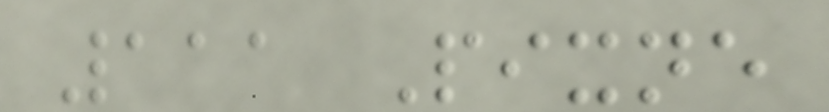111 Pixne
